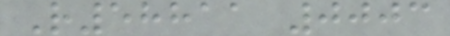R58811 0003
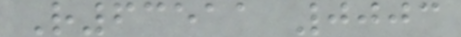R63511 0003
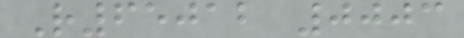R65012 0003
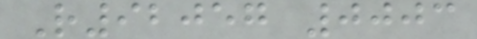R92057 0003
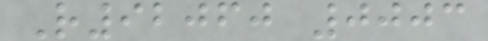R92060 0003
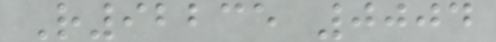R92235 0004
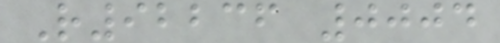R92236 0004
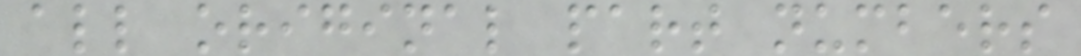all original part numbers
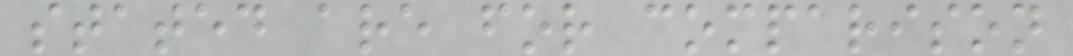stated are for comparison
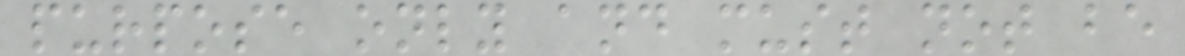purpose only and must not be
